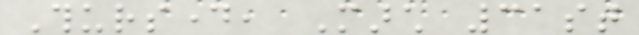Thursday, March 31st
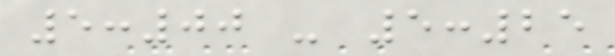5:00 - 5:25
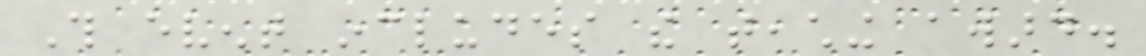This event includes the teaching award.
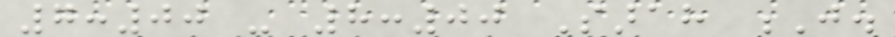7:00 - 8:00 Sarah J.
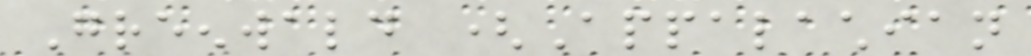Greenwald (Appalachian
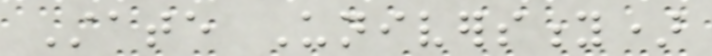State University)
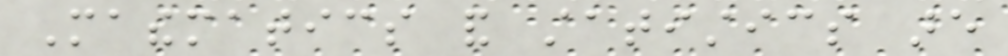Mathematics and statistics are
